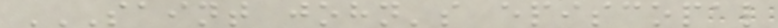SAINT JOHN'S EPISCOPAL
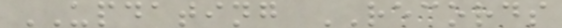UPDATING RECORDS
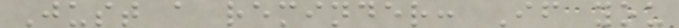Just a reminder: If you
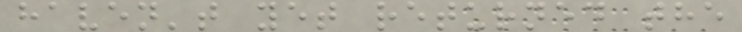haven't yet returned the
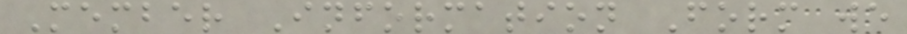Member Information Form we
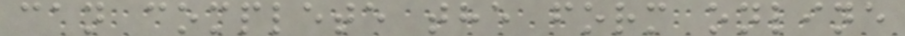can complete the form online
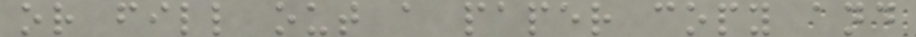or fill out a paper copy and
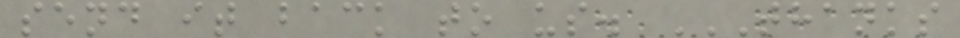send it back to us. THANKS
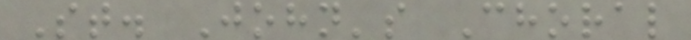St. John's Choral
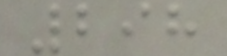298
